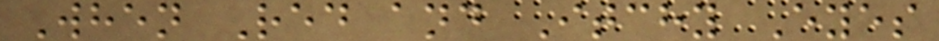When Red and Itchy Eyes
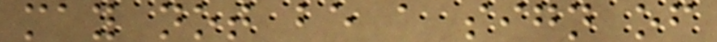may not be a sign of
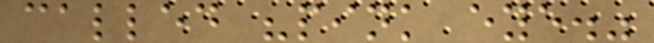called "pink eye."
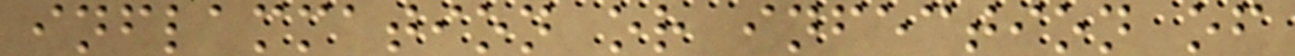inflammation or infection of
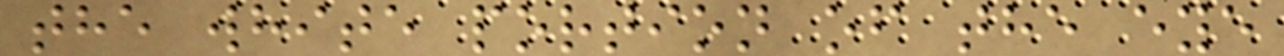the white portion of the eye
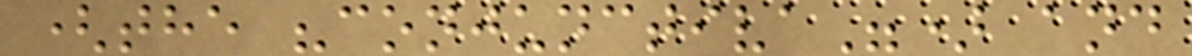(the "conjunctiva") and
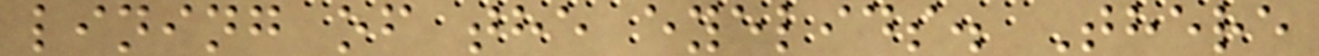lining of the eyelids. There
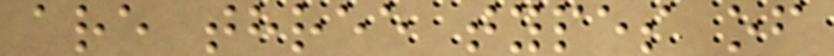are three types of
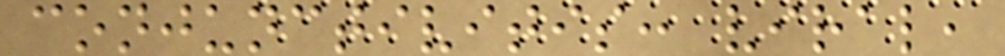conjunctivitis: viral,
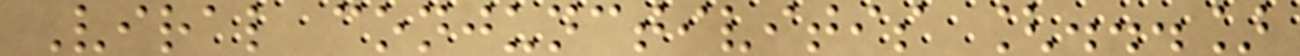Viral conjunctivitis [...]
